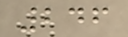246
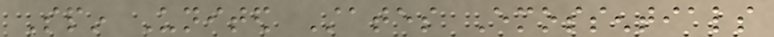Spin United States Emossentials
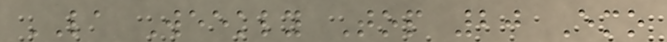LA Weekly Top 20 Emo
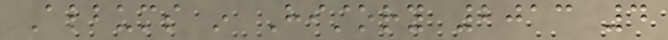Albums in History 2013 4
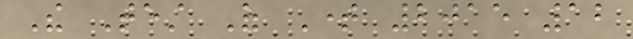The Test Of Time 2015 12
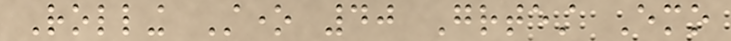Rolling Stone 40 Greatest Emo
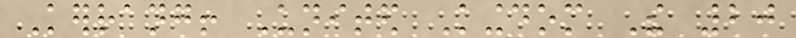Kerrang! United Kingdom The 20
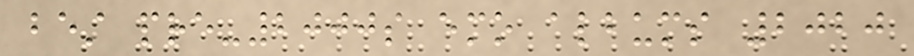best pre-2000s emo albums 2020
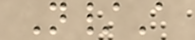N/A
